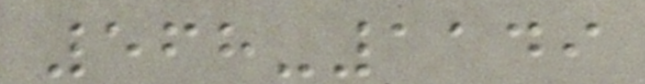568-1149
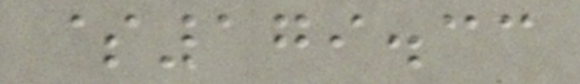$179.33
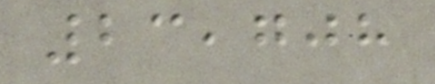23,708
